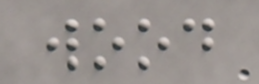wood
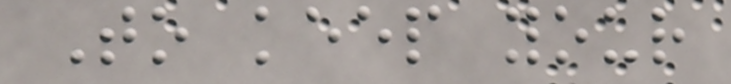To keep your
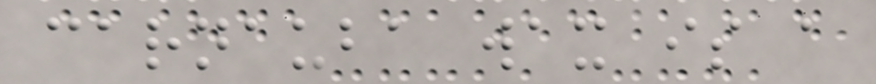carnauba wax is a
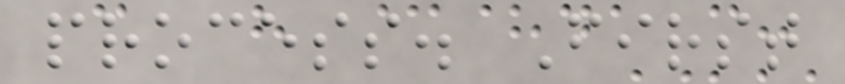process. First
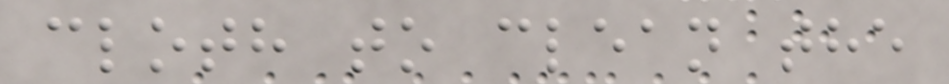cloth to clean the
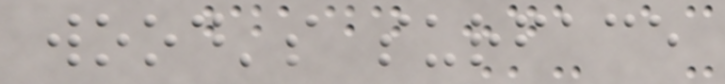wood's surface
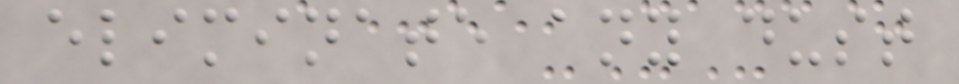eliminate any dust
